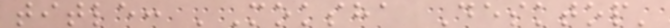title: 'Moksha Desktop'
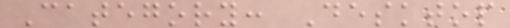Category: Desktop
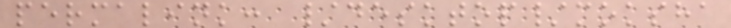permalink: /desktop/moksha
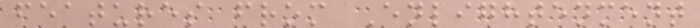features from Enlightenment
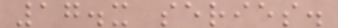17.x series.
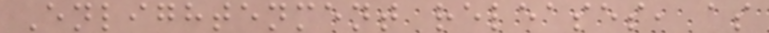Enlightenment releases, as
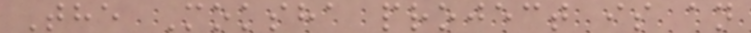The Moksha project is an
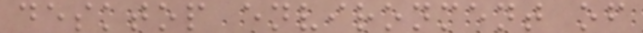desktop environment of
